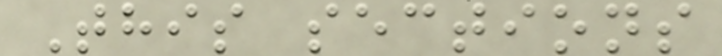This sections
